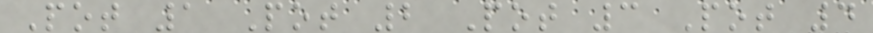Pot 1 Pot 2 Pot 3 Pot 4
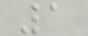1
